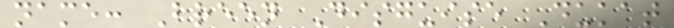name: Breen Disguise Dukat
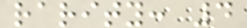rarity: 4
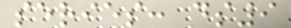series: ds9
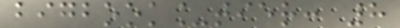bigbook_tier: 8
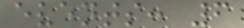events: 6
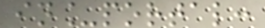in_portal:
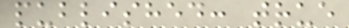published: true
